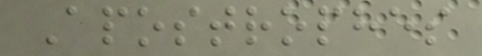Apostrophes
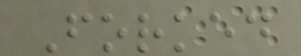Forked
